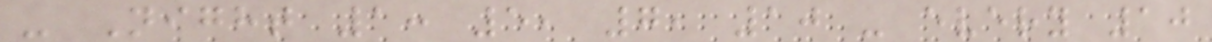- Night 1: 5, 7, 10 - every 10
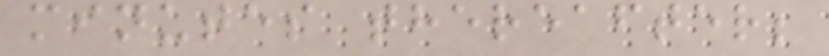minutes thereafter;
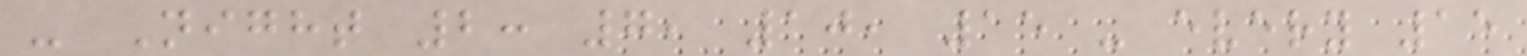- Night 2: 7, 10, 15 - every 15
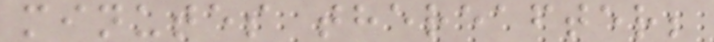minutes thereafter;
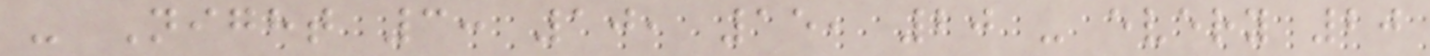- Night 3: 10, 15, 20 - every 20
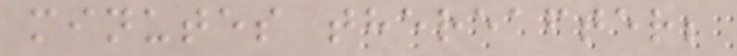minutes thereafter;
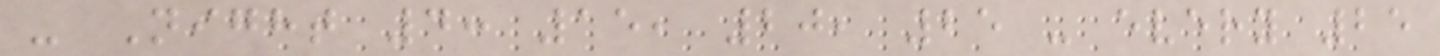- Night 4: 15, 20, 25 - every 25
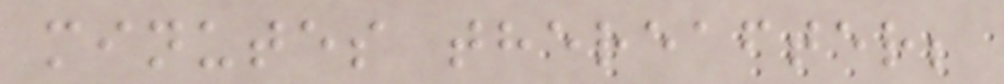minutes thereafter;
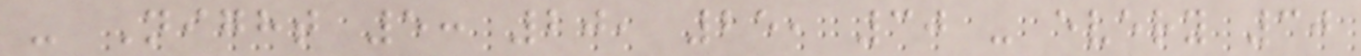- Night 5: 20, 25, 30 - every 30
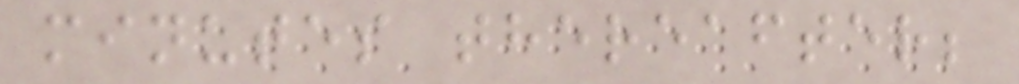minutes thereafter;
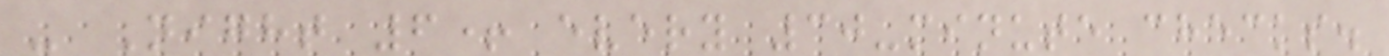- Night 6+ every 30-minute checks.
